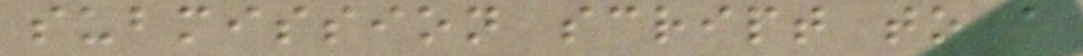submission script to a
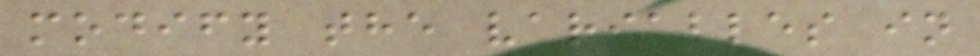modify the variables in
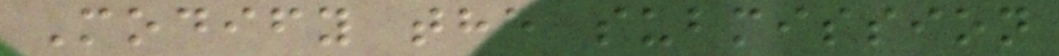Modify the submission
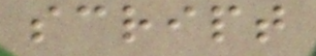script
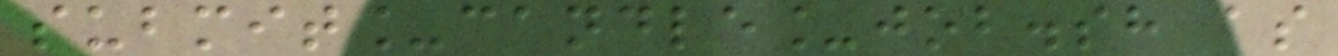submit_candle_job.sh as
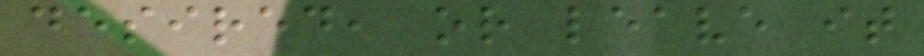desired, or leave it
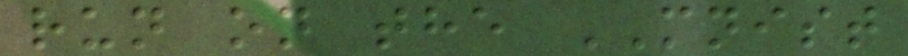run on the MNIST
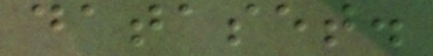dataset.
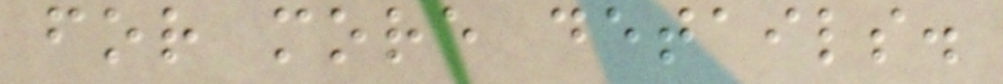for more details.
